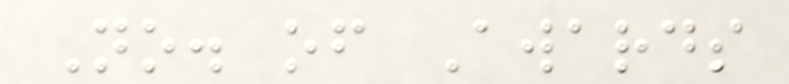No. of Awards
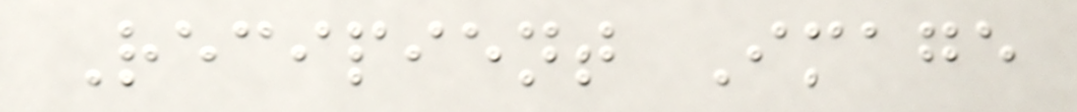Recipient Image
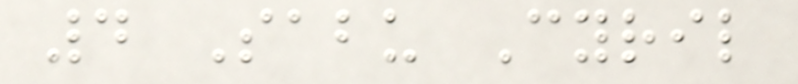4 Sabu Cyril
